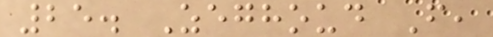25. Zeghoud F,
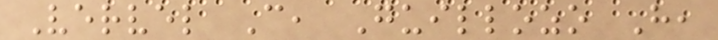Vervel C, Guillozo H,
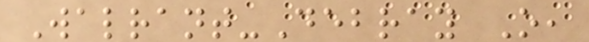Walrant-Debray O,
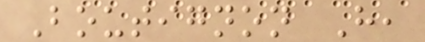Boutignon H,
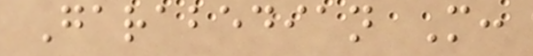Garabedian M:
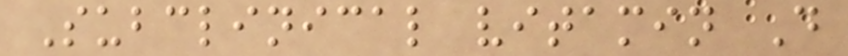Subclinical vitamin D
